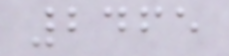2465
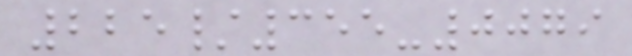225/355-0079
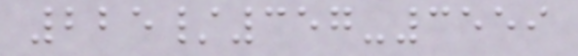225/357-3559
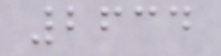2634
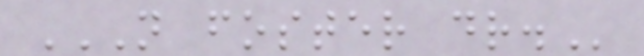N FOSTER DR.
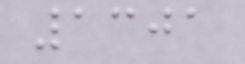1301
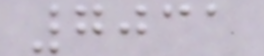7031
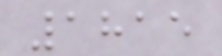1815
